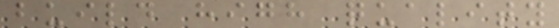build high quality
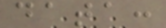data:
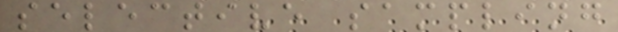selective sampling
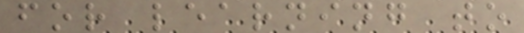for learning to
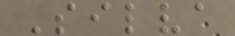Silva
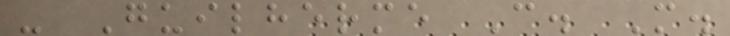- Guilherme C. M.
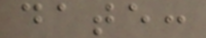date:
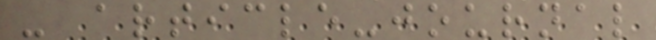- article-journal
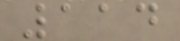114
